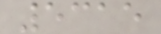5315
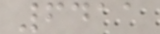6411
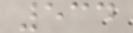534
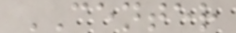CENTER
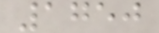1750
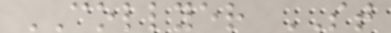COLLYER ST
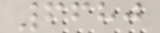6680
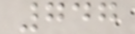747
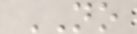NO
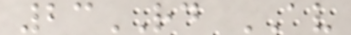23RD AV
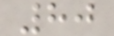80
